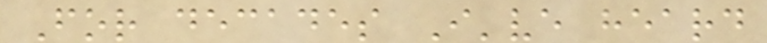For decades I've heard
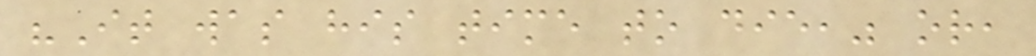"It was his time to die," or,
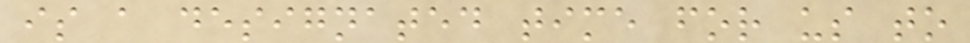is a designated time for us to
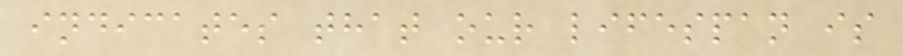indicates that our lifespan is
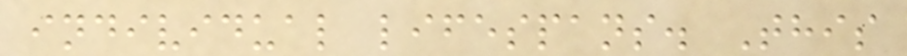individual lifespans. This
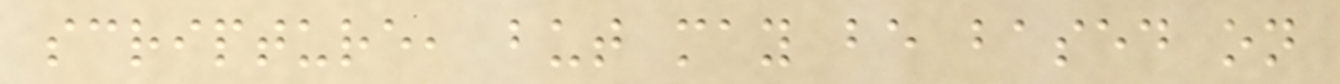scripture, but may be based on
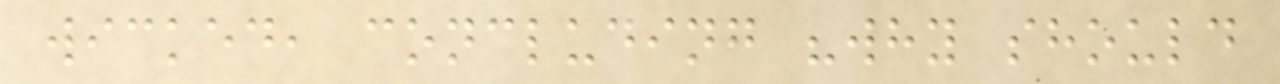wicked, concluding "why should
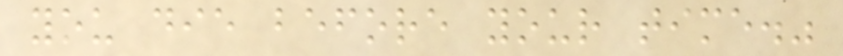you die before your time."
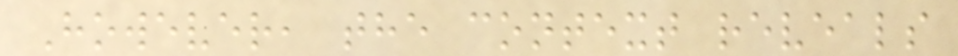However, the context reveals
